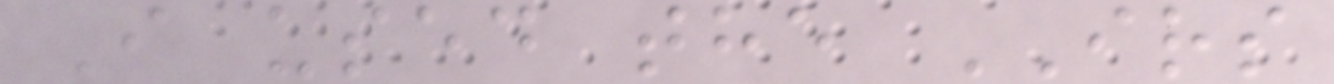I used the IRS
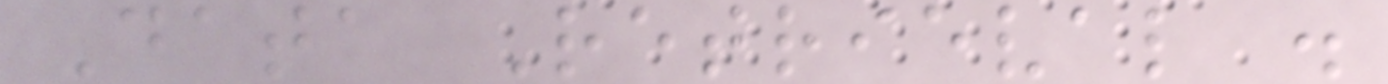Data Retrieval .
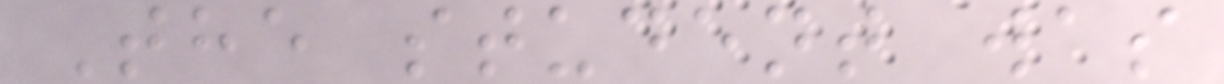The student was
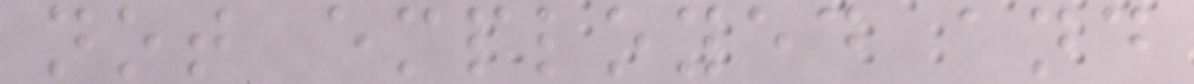not employed and
